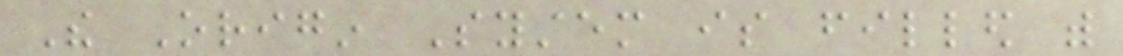The Origin System is filled with
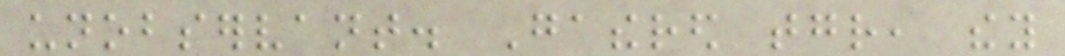unobservant. Gathered together, they
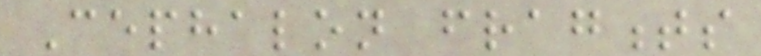Cephalon fragments
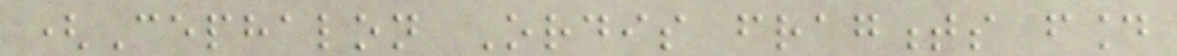(Cephalon Ordis fragments found
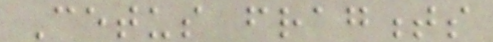Cetus fragments
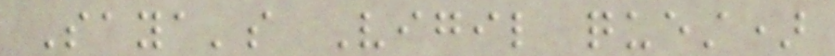Saya's Vigil quest)
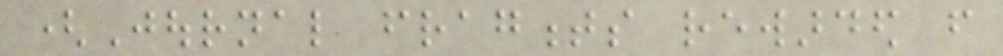(Journal fragments rewarded from
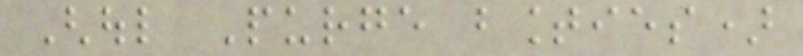Ghoul Purge bounties)
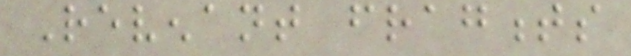Revenant fragments
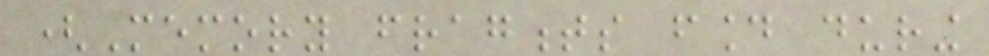(Memory fragments found during
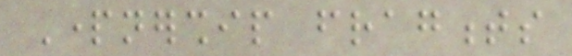Partnership fragments
